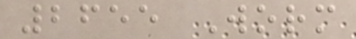2655 Worm
